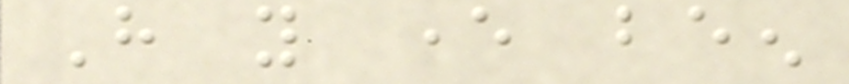Have you ever been
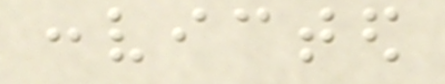convicted
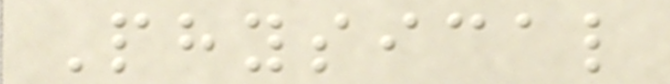Physical
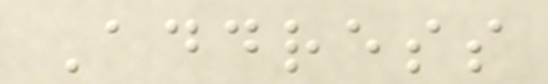Address
